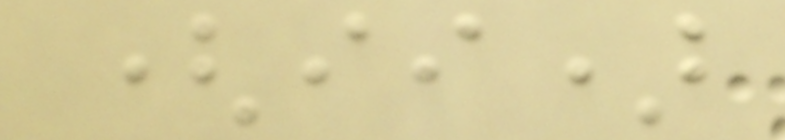(ii)
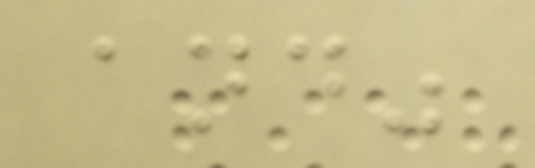and"
